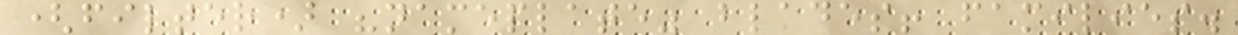(filter) "nameplate" blades! families.
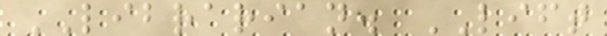LIBRARIAN. LIFT
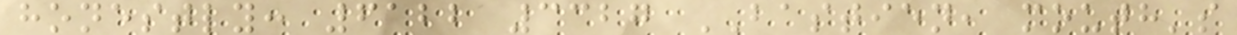honestly: 6122 3327 BASTIEN, mouth's
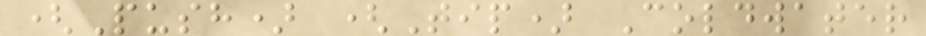(Push) (Tip) Coldwater
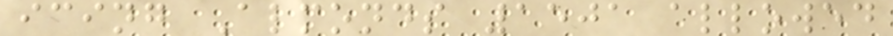icing Almonds 1501 allowed
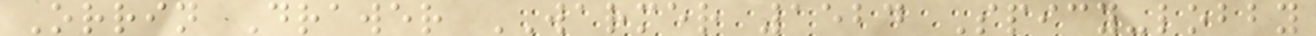Orrin Drawer WARMER 1524 Spicy-lobby
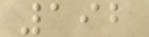192
